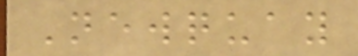Newquay
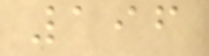196
